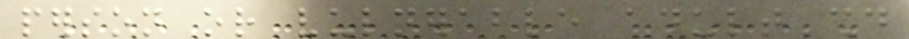person or vulnerable adult should
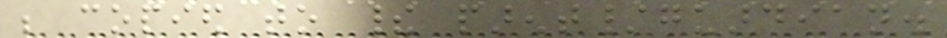be copied to their parent/guardian.
